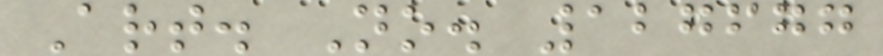Art. No. 127677
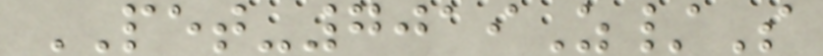PET-7019Z/S
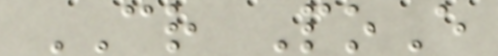CR PoE
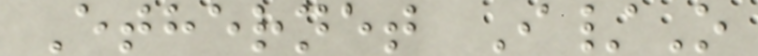Ethernet I/O
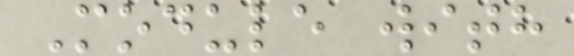Module with
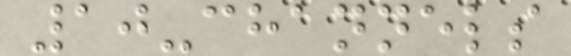10-channels
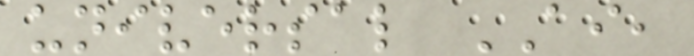universal AI,
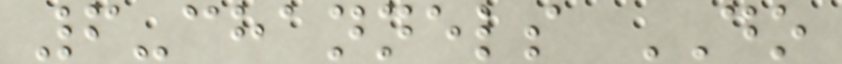6-channels DO
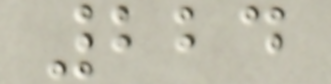224
